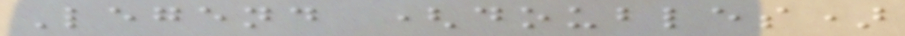Legend (doubles)
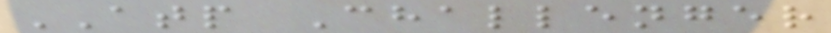ATP Challenger
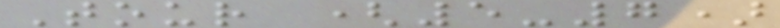Tour (5-7)
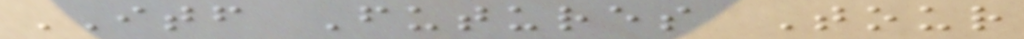ITF Futures Tour
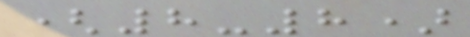(8-8)
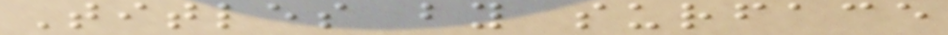Titles by surface
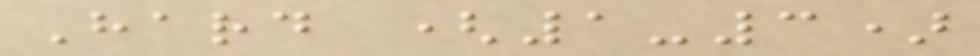Hard (1-3)
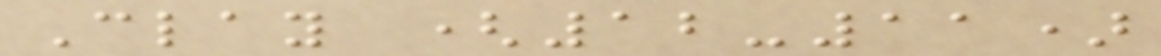Clay (12-11)
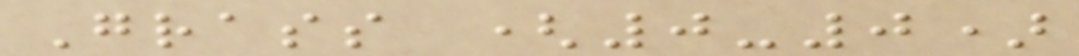Grass (0-0)
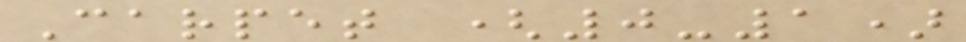Carpet (0-1)
